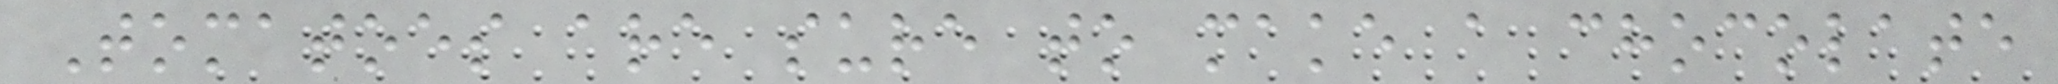Tomatoes are sure to make a chocolate
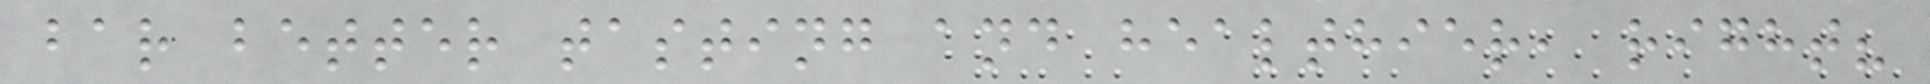bar better tasting and healthier, right?
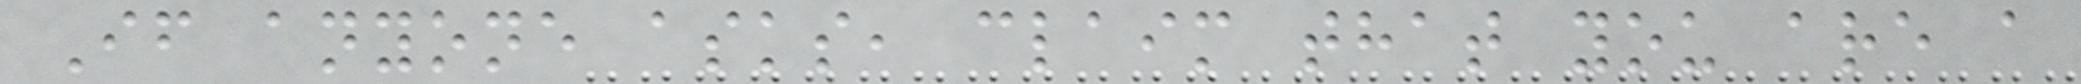If anyone asks, claim that you are a
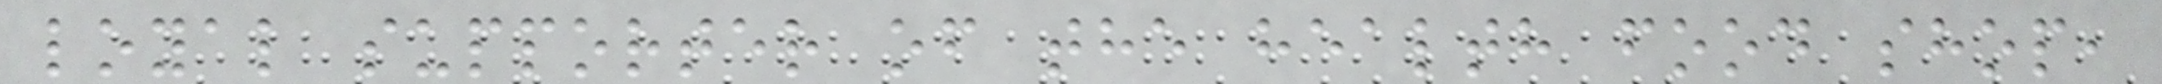loyal supporter of the health food shop,
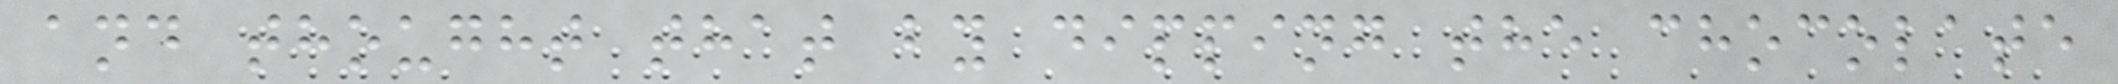and thought that by dipping the chocolate
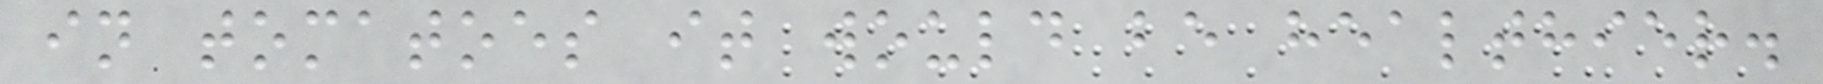in tomatoes it would be healthier.
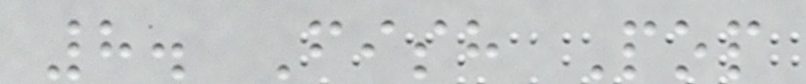8. Fish Pop
